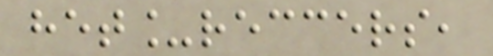het_reccers,
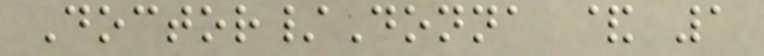Doctor/Donna & 1
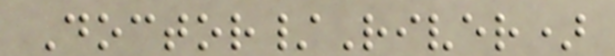Doctor/River)
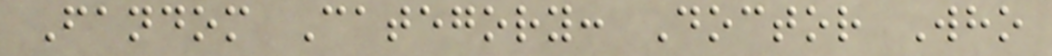Fandom Category: Doctor Who
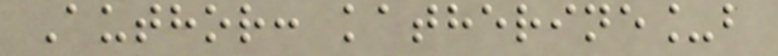Author: katherine_b
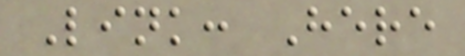Link: Here
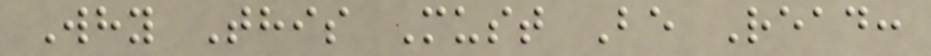Why This Must Be Read:
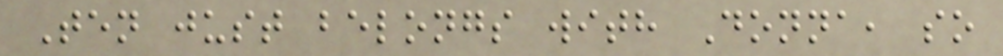Ten just belongs with Donna, so
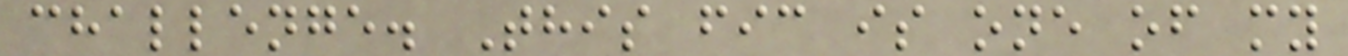challenge. This fic is one of my
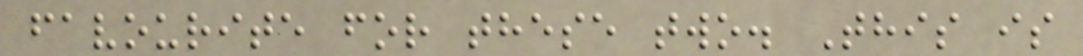favourite for these two. This is
